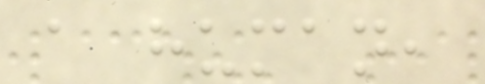a human,
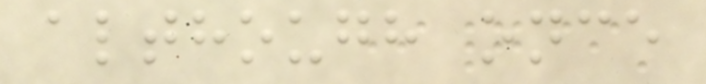although once
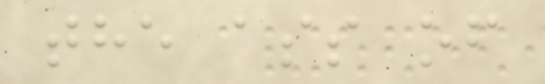the ass of
